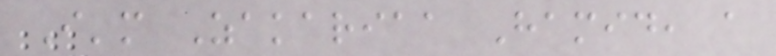I'm Zakariaa Hamid, a
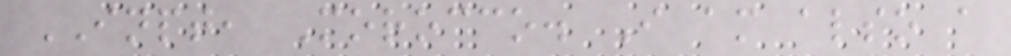INPT, Morocco. I am also a
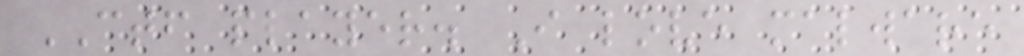CTF player. I love malware
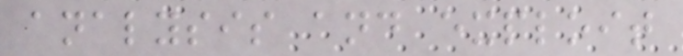analysis and exploit
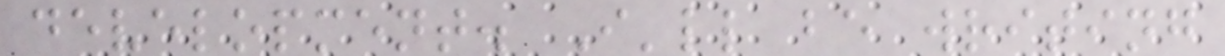development. I'll be writing
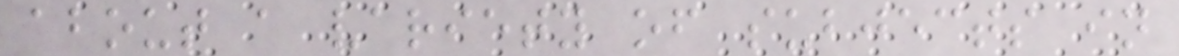about a variety of subjects in
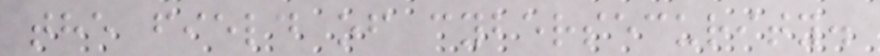the field of cybersecurity.
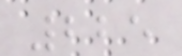225
